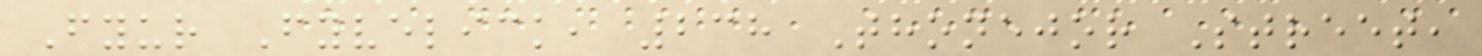Fyur Fyvelick, 238 Thonejor Street,
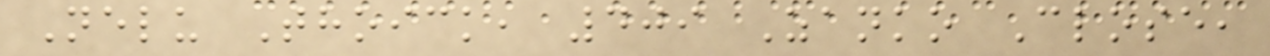Nelu Thoick, 409 Zanko Close,
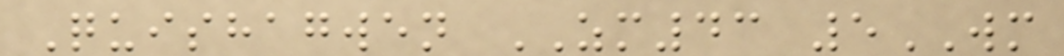Quishagwen ZM43 5WM
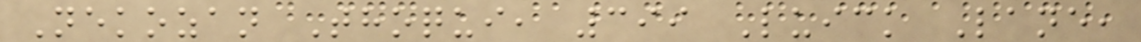Nekozan Thoqui, 399 Luick Lane,
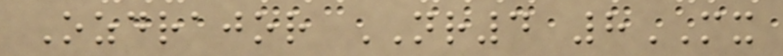Ozdrajor NR4 8MX
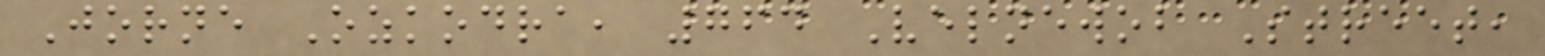Jorne Ozkodra, 764 Velnewob Street,
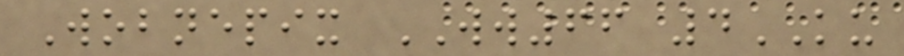Wobnepix WW66 4KU
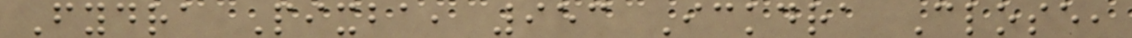Fydra Pixba, 953 Ickdra Close,
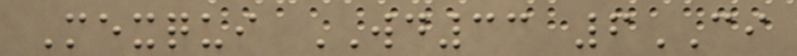Mexqui WD33 6CI
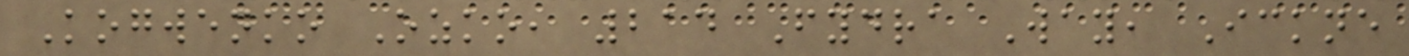Kogwenko Ozko, 214 Fydra Way, Ickne
